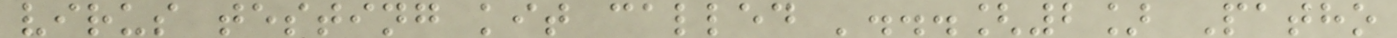virus testing kit called '...[2] Patho
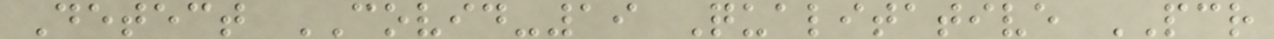Detect COVID-19 Qualitative PCR
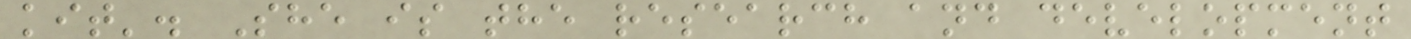kit'. She is the research and development
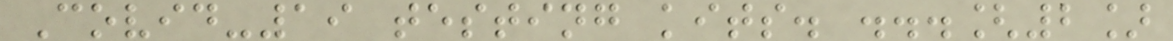Covid-19 testing kits. ...[2]
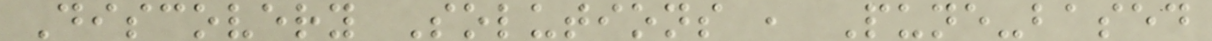Discovery Solutions , Pune-based
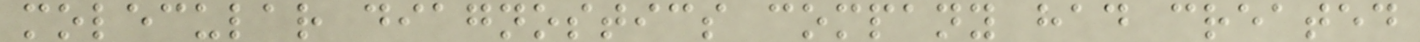molecular diagnostics company had created
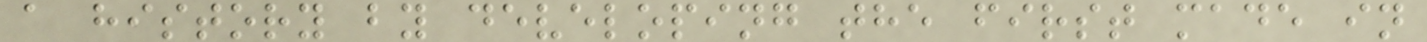a history by developing the first made in
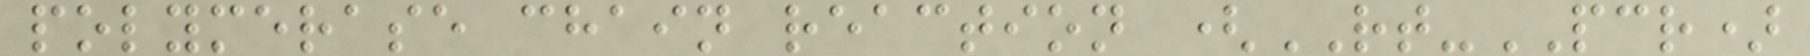polymerase chain reaction (RT-PCR)
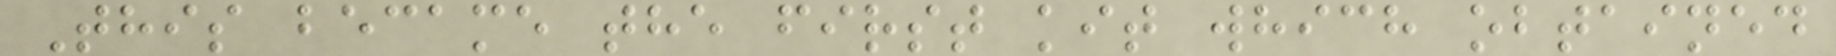This became the first kit which obtained
